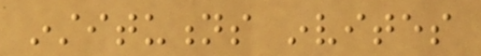institutions invites
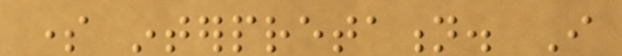some interpretation. I
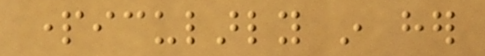particularly in her
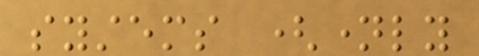systems (namely
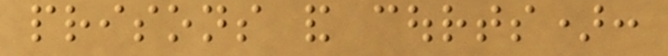prisons and courts):
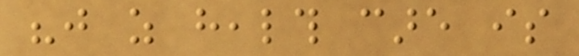"just as health care is
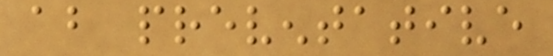about preventative
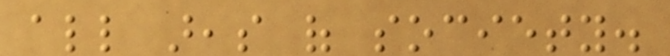all areas of society.
